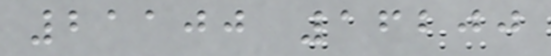21100 16200
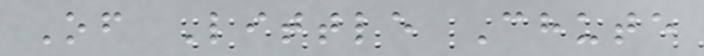Of Little Chute
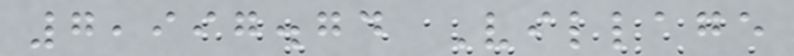7,997.74 Village
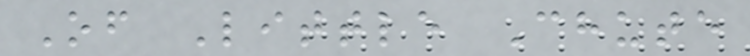Of Little Chute
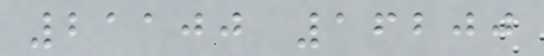21100 16200
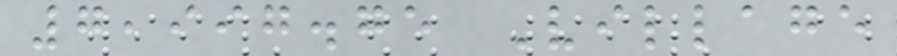7,997.75 Village
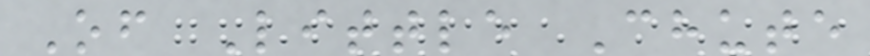Of Little Chute
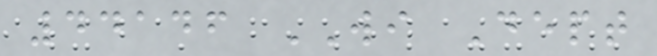44146 WI Dept
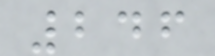246
